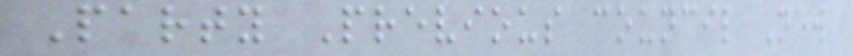Party Previous council New
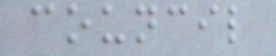council
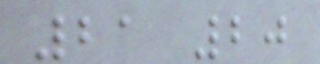21 20
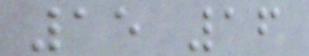15 16
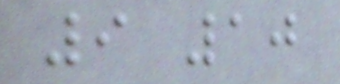9 10
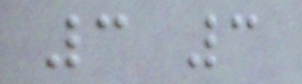3 3
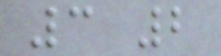3 2
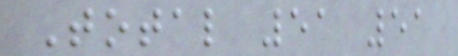Total 51 51
